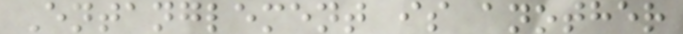Entanglement is another
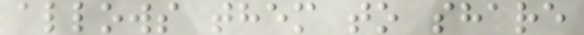allows them to share
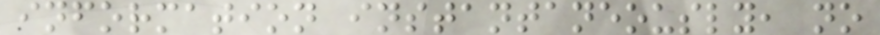information instantaneously, no
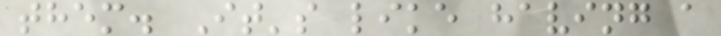them. It's like having a
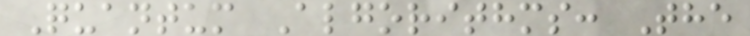Quantum Algorithms: The
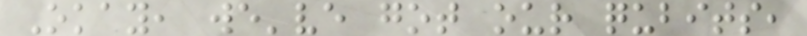Okay, we've got our qubits,
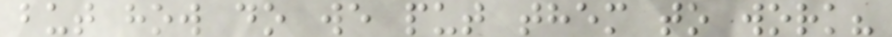but how do we put them to work?
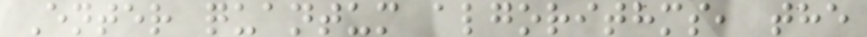Enter quantum algorithms, the
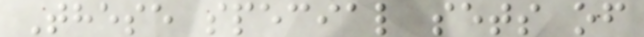These special sets of
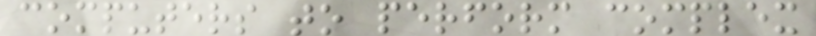computers to perform complex
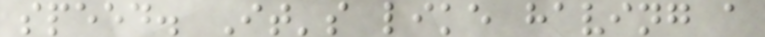speed. It's like having a
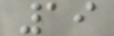19
